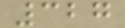327
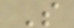S
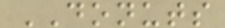DONUTS
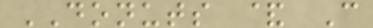DONUTS & C
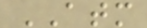ATM
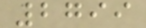2799
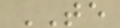TE
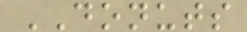DONUTS
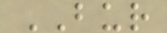BUR
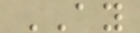AY
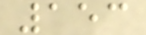153
